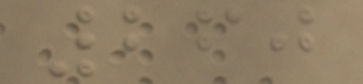260
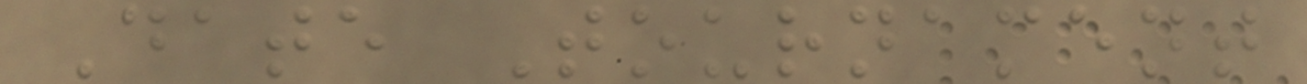Date Tournament
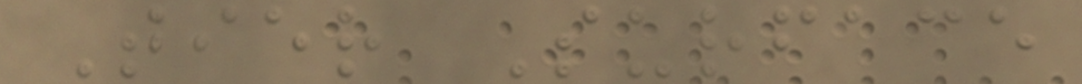Tier Surface
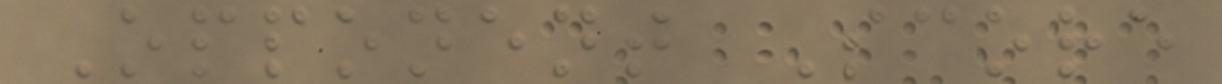Opponent Score
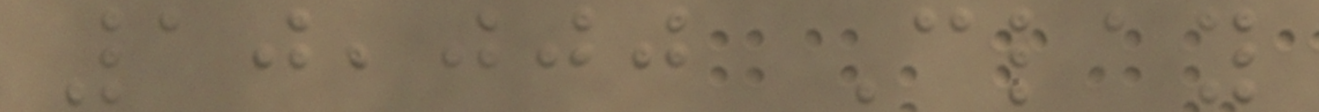10,000 Clay
